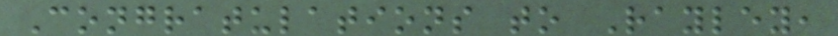Congratulations to Rayley,
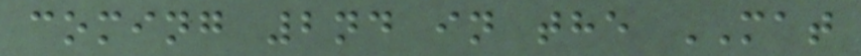coming 2nd in the MAT
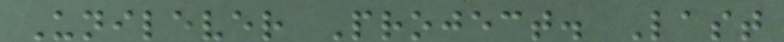Unilever Project. Last
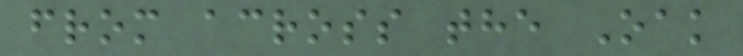from across the Oak
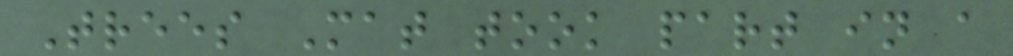Trees Mat took part in a
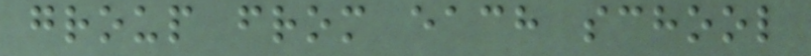group from each school
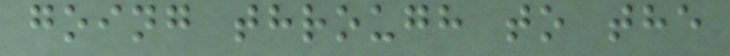going through to the
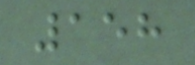158
